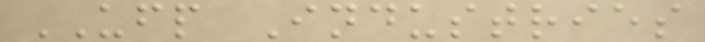UFP Industries
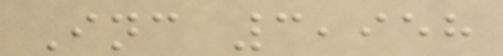Inc 3,958
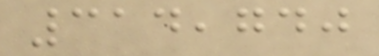314,740
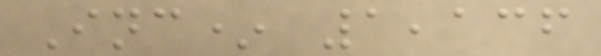Inc* 1,136
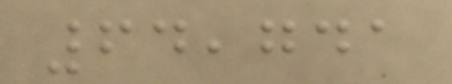64,741
